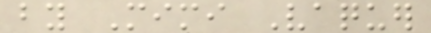by Mimi Vaquer
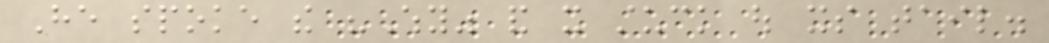He spoke the "Why" and it stuck out its tail.
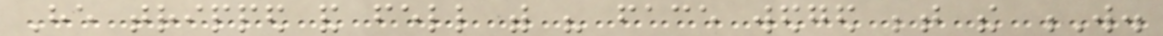He tripped and fell with his face wedged between the W.
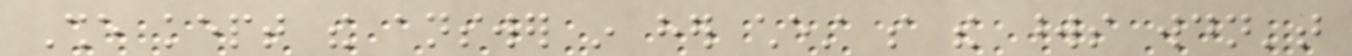She kept the answer in her chest so the words wouldn't
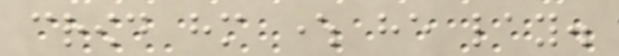crowd him where he lay.
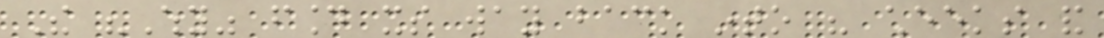The "Why" found its way back into his cheeks and
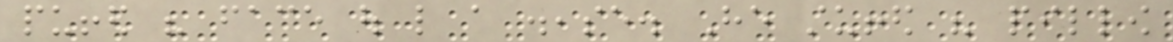puffed his face out like a disease. He stuffed his pillow
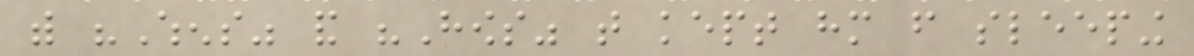with "Whens" and "Hows" that kept him from sleeping
